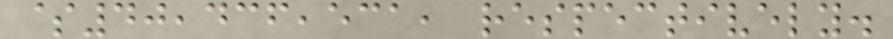$40,436,531, respectively.
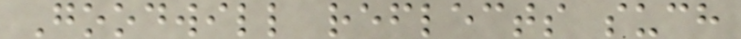Goodwill reflects such
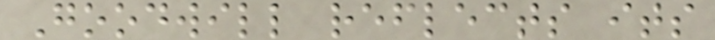Goodwill reflects its
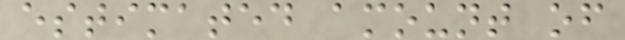estimated amount of
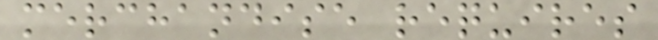merchandise requires
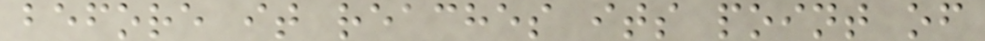before it reaches its point of
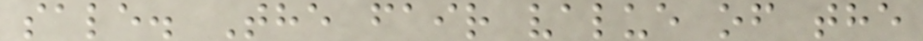sale. The fair value of the
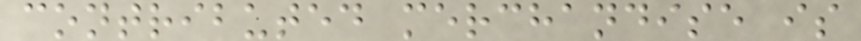contributed merchandise is
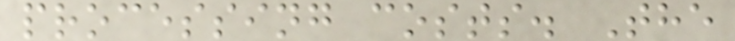processing costs. The
